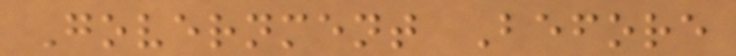Government Before
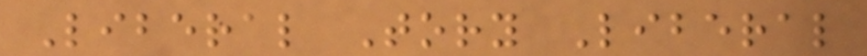Liberal Tory Liberal
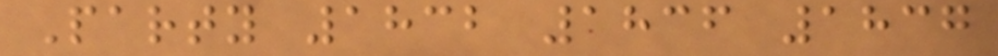Party 1832 1836 1837
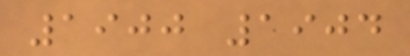1900 1904
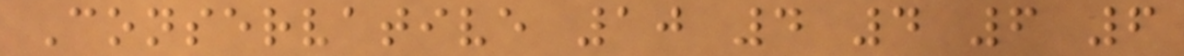Conservative 10 4 4 6 6
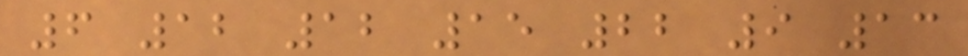6 12 12 15 22 9 13
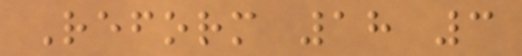Reform 18 3
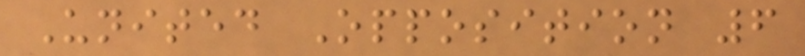United Opposition 6
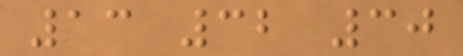13 32 30
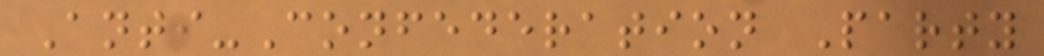Anti-Confederation Party
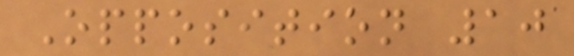Opposition 10
